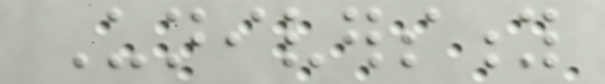University
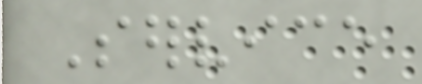Service
